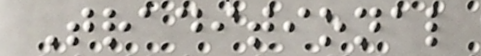Traditional
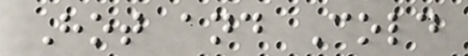Hot and Cold
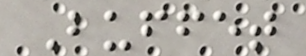Buffet
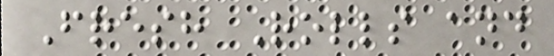Fresh Rolls and
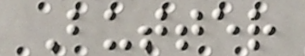Butter
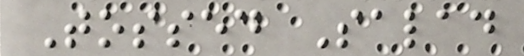Tossed Salad
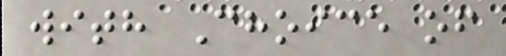with Choice of
